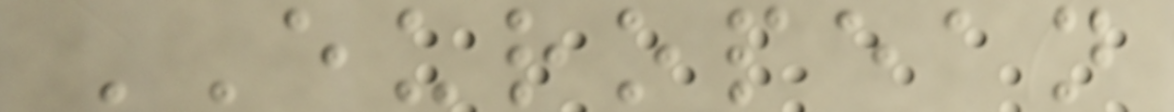EUROPEAN
